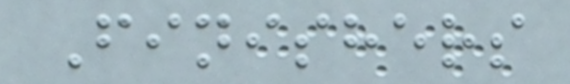Finishers
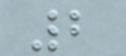2
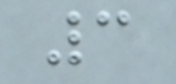3
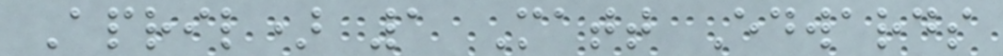April) 1 Matt Edwards
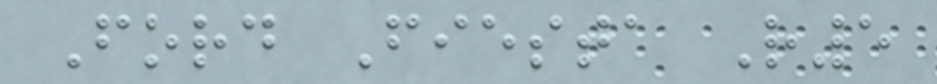Ford Fiesta R5
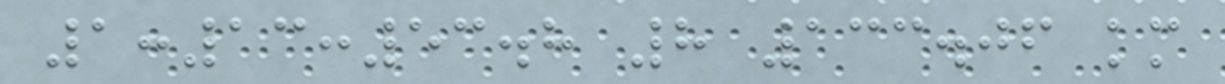1:13:53.8 8 133.06 km
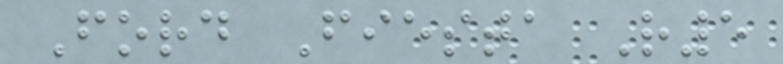Ford Fiesta R5
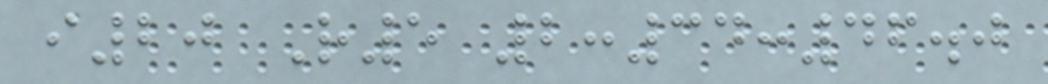i20 R5 2:34:46.0
